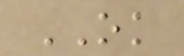OK
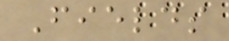Fields
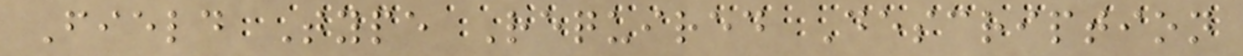Field Type Required Description
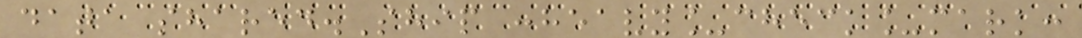data shared.Ship :heavy_check_mark:
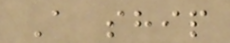A ship
